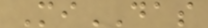MiDAS
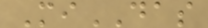MiDAS
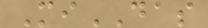MiDAS
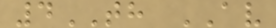4TH AV
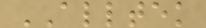ALLTEK
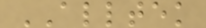ALLTEK
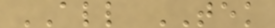ALL TEK
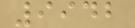9942
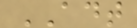ADT
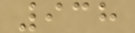938
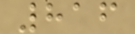816
